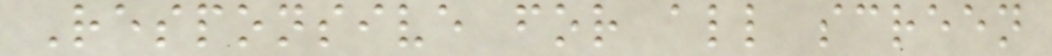Responsive for all screen
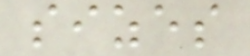sizes
